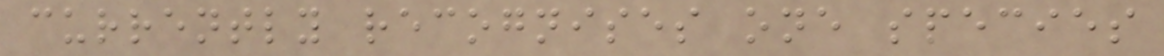currently recognises one species
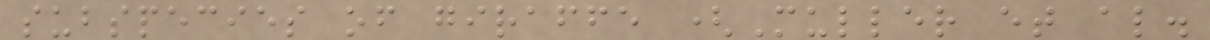subspecies of giraffe (Muller et al.
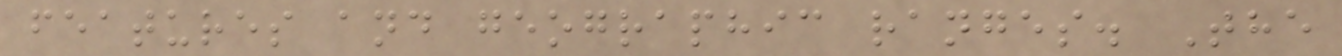features and geographic ranges. The
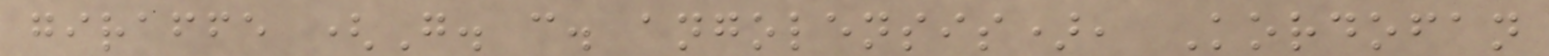giraffe (G. c. angolensis), Kordofan
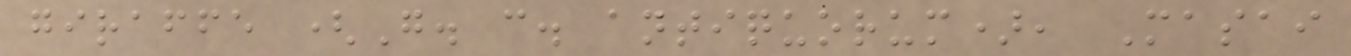giraffe (G. c. antiquorum), Masai
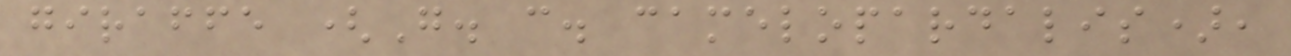giraffe (G. c. camelopardalis),
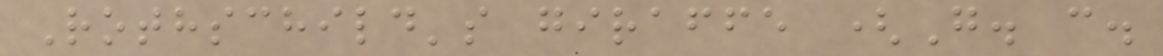Rothschild's giraffe (G. c.
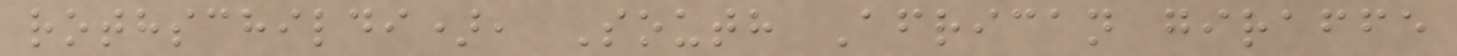rothschildi), South African giraffe
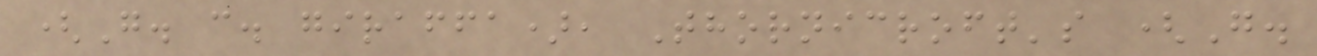(G. c. giraffa), Thornicroft's (G.
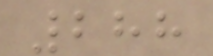288
